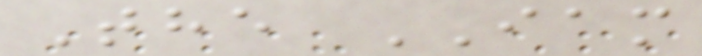The IAM
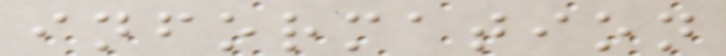information
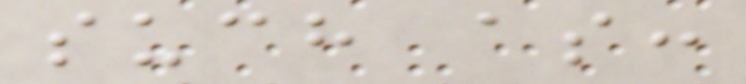such as:
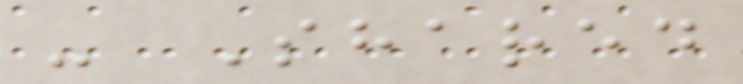- Shared
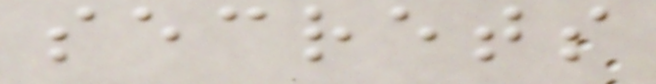secrets
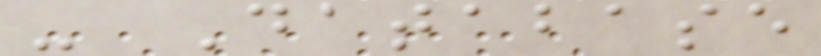- Database
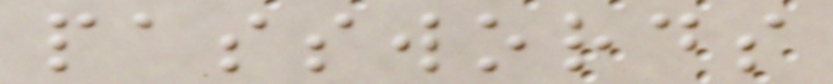passwords
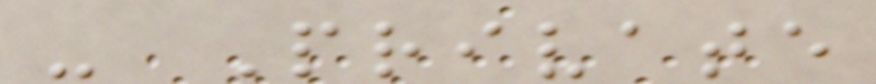- Private
